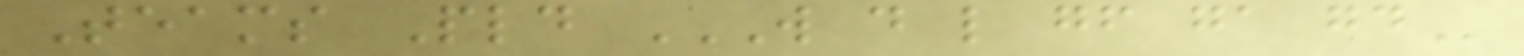Teams Pld W D L GF GA GD
